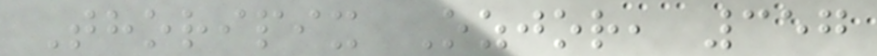Thoripix Ozjor, 357
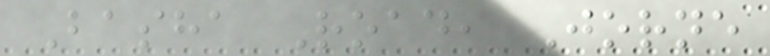Basha Road, Jorne
